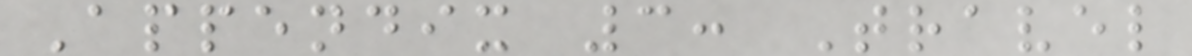Appendix 3: Travel
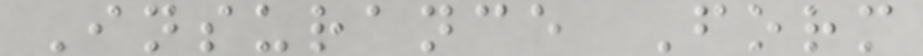Insurance Form
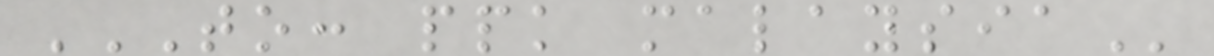TO: PPK MALAYSIA
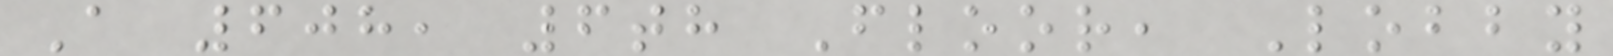A 608, 6th Floor, Lobby
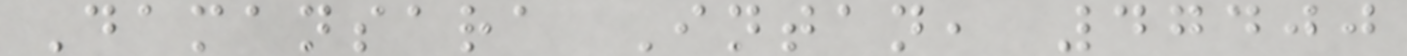Damansara Intan, 47400
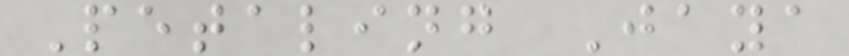Petaling Jaya
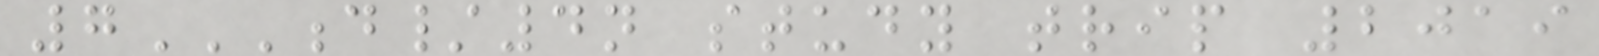7D/4N STUDY TRIP 2019
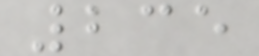235
